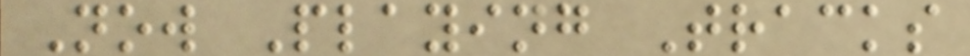Now Playing Tracks
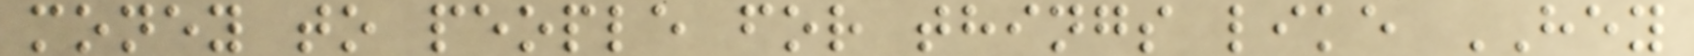money to people for things like HEY
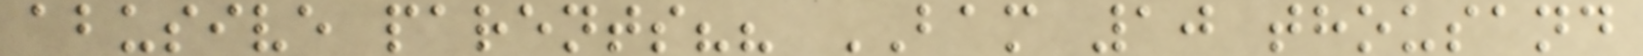abusive parents?? BAM 10 thousand
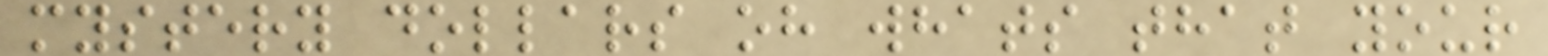mystery dollars oh whats that your
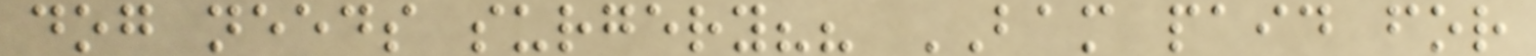dog needs surgery?? BAM paid for
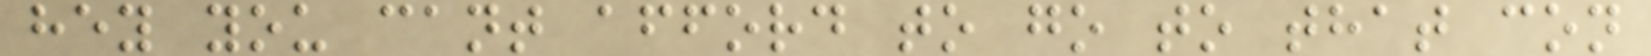hey you cant afford to go to that con
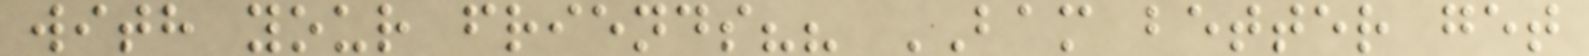with your friends?? BAM better get
